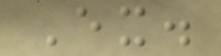Ex.
